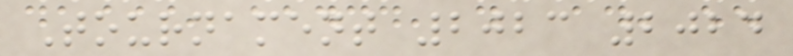Tournament 2023 2024
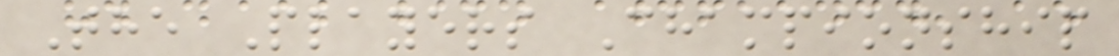The Players Championship
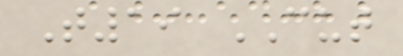T19 CUT
